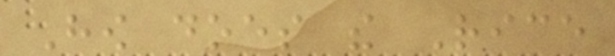How does the Rice
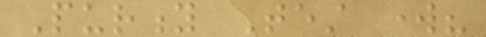Purity Test work?
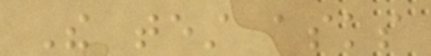The test asks
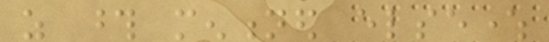as those mentioned elsewhere
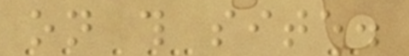on this site.
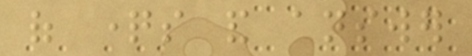of questions and answer
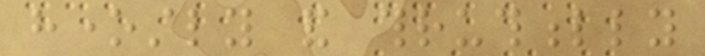honestly and thruthfully
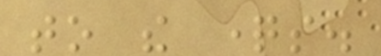to the questions.
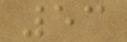53
